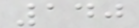140
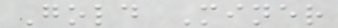Gold Miner
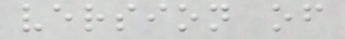version of
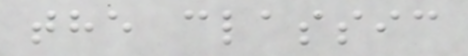the classic
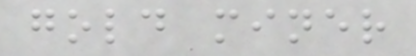gold miner
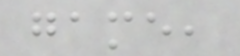game,
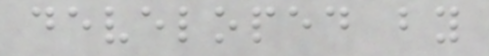developed by
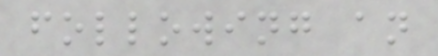following an
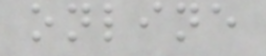online
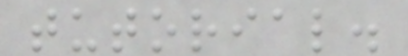tutorial.
